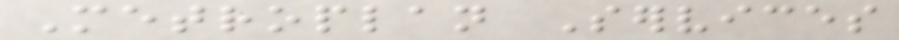Metroplan Services
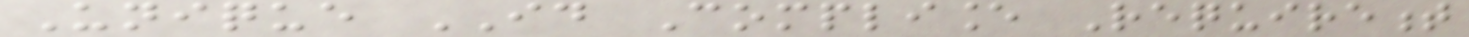Unique ID Compliance Requirement
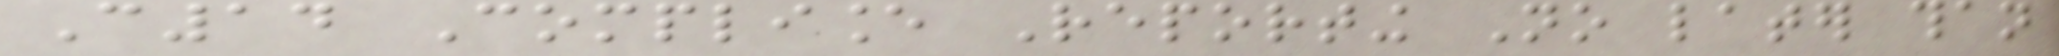C14 Compliance Reporting No later than
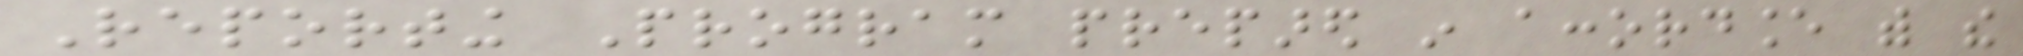Reporting Program prepared in accordance with the
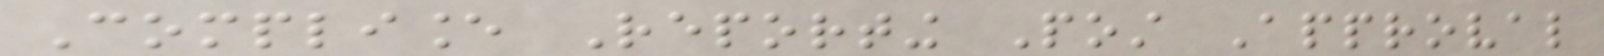Compliance Reporting Post Approval
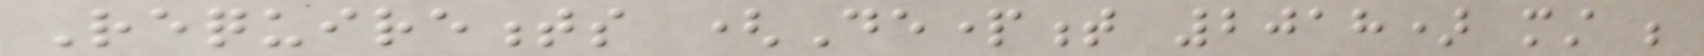Requirements (Department 2018) must be
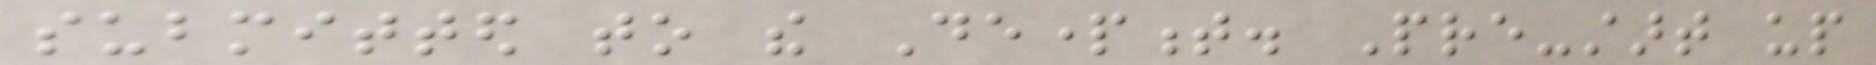submitted to the Department. Pre-start up
